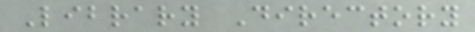Library Directory
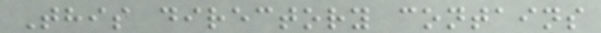This directory contains
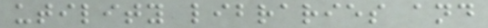utility libraries and
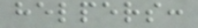helpers:
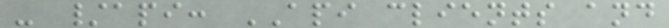- /api: API clients and
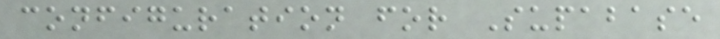configuration for Supabase
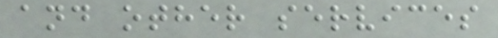and other services
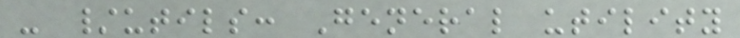- /utils: General utility
